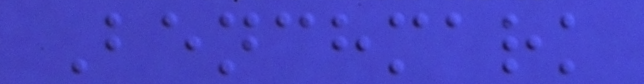Benchmark
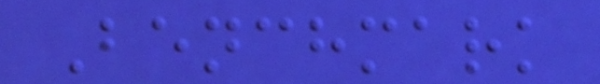Benchmark
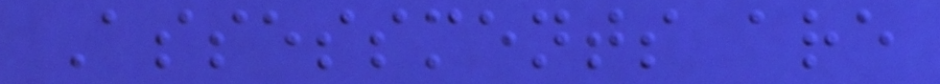Assessments are
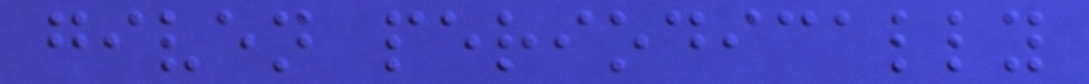given periodically
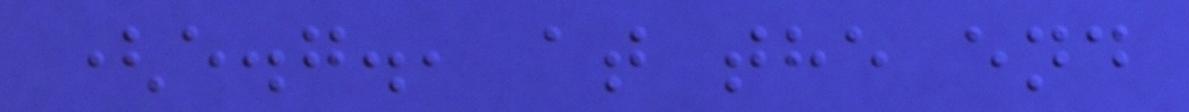(e.g., at the end
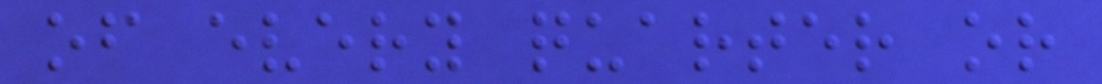of every quarter or
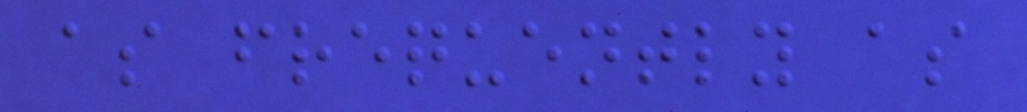as frequently as
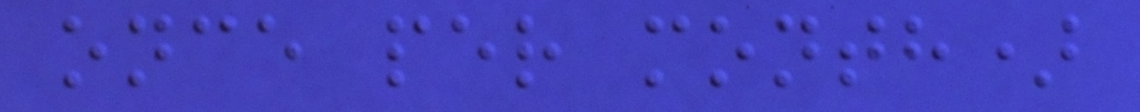once per month)
